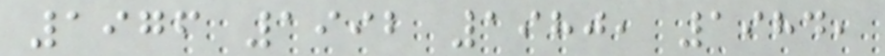1976 1992 1980, 1984,
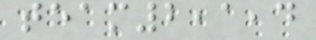team2,1,4
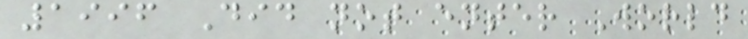1996 Did not enter World
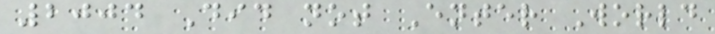2004 Did not Enter World
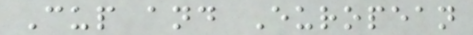Cup and European
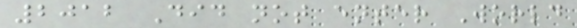2012 Did not enter World
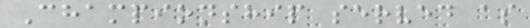Championship served as
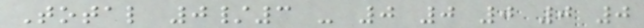Total 0/3 - 0 0 0 0 0
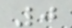0
